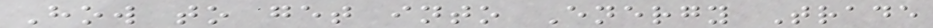How to get into Energy Trade
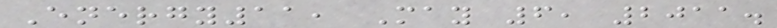Energy11, May 6, 2011.
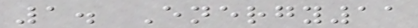1. Energy11
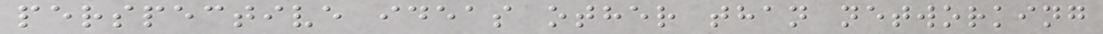perspective ideas other than networking
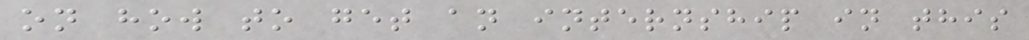on how to get an internship in this
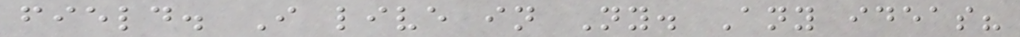field. I live in Ny. Any ideas?
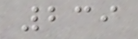239
